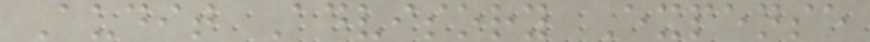Audit Advisory Expense
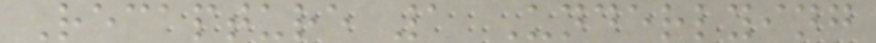Recapture 1 Underlying
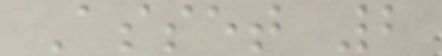Asset 2
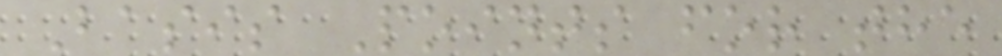Basis Points for the
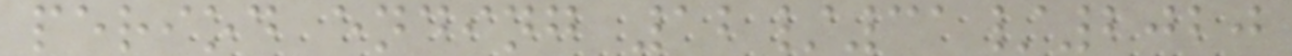period ending 12/31/2020
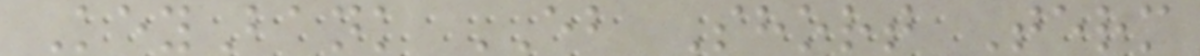KeyBank EB Short Term
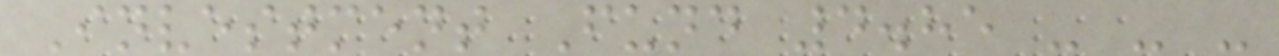Investment Fund 4.85 - - -
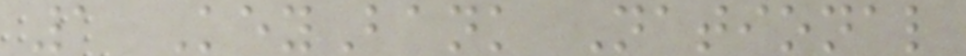1 KeyBank National
